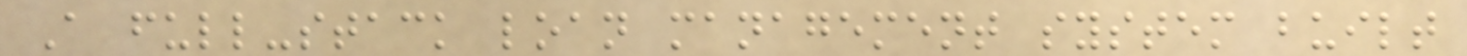A full-stack loan management system built
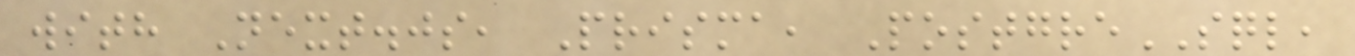with Next.js, Prisma, PostgreSQL,
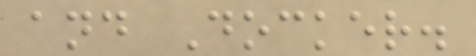and Docker.
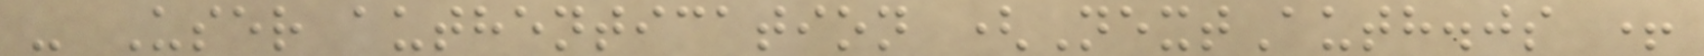- User authentication (NextAuth.js +
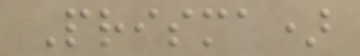Prisma)
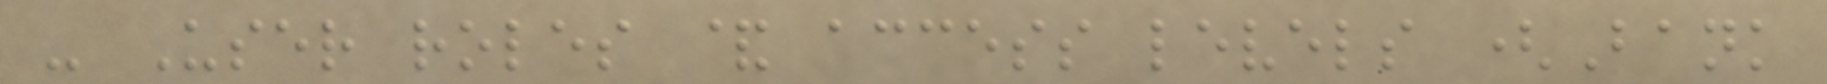- User roles & access levels (Bank
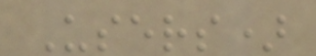Users)
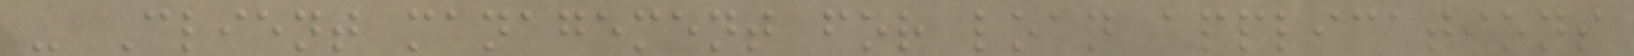- Client management for loan applications
